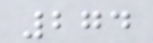274
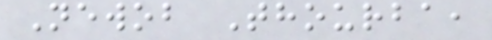Newob Thourba,
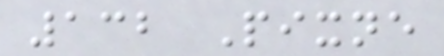132 Pixne
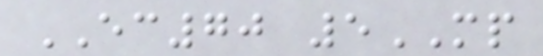EC70 5MP
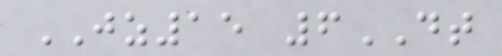JZ15 6DT
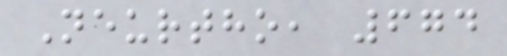Neurtho, 674
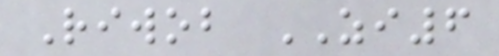Riwob ZI6
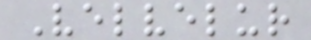Velvelur
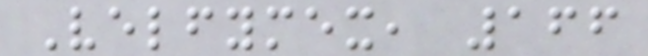Velfymex, 166
